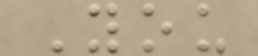You
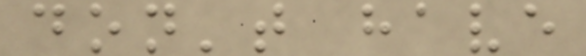don't have
